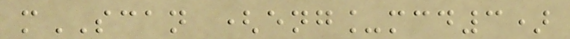mSCAN (eng_mcd3)
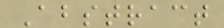Abstract
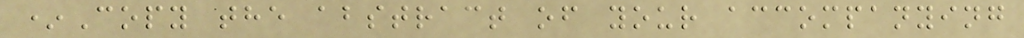*Copy the abstract of your accompanying
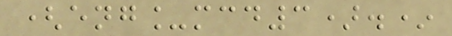(eng_mcd3).*
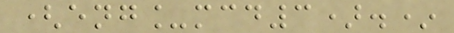(eng_mcd3).*
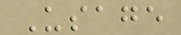Usage
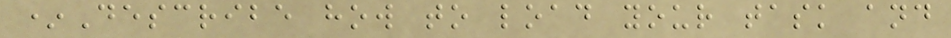*Describe how to load your task and
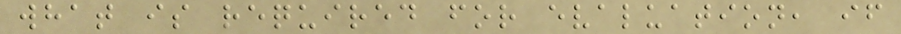what is required for evaluation, if
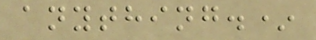anything.*
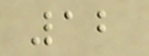12
